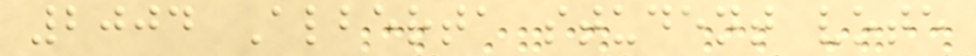2004 Alberta student vote
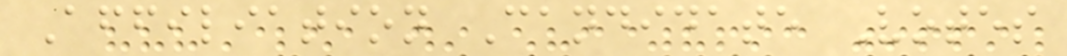Affiliation Candidate Votes
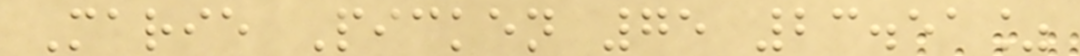Marie Picken 75 23.51%
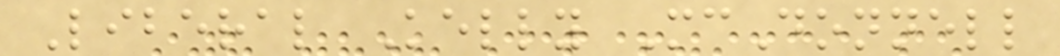Liberal Kelly McDonnell
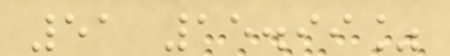51 15.99%
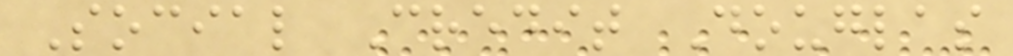Social Credit Douglas
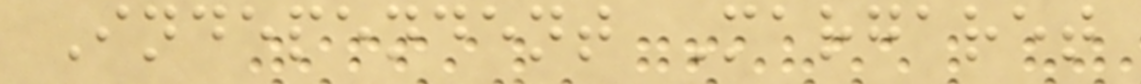Independent Margaret
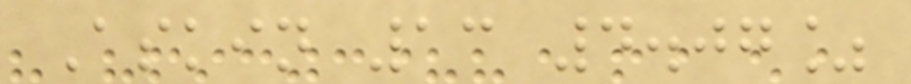Askin 13 4.07%
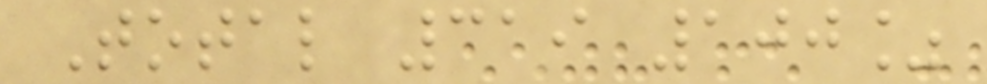Total 319 100%
